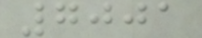7001
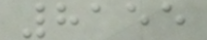8155
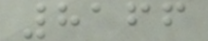8166
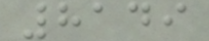8149
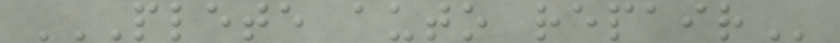PLETE AUTO REPAIR
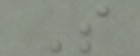S
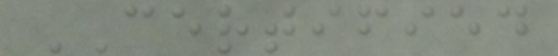CERTIFIED
